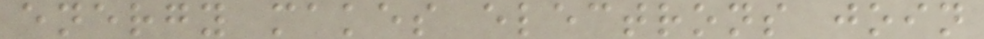energy makes electrons join
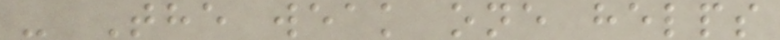- The weak one helps
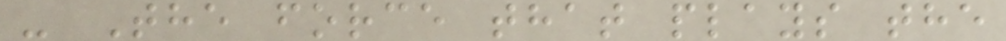- The force that plays the
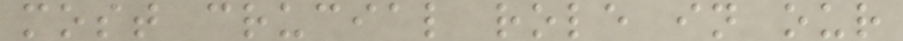most crucial role in our
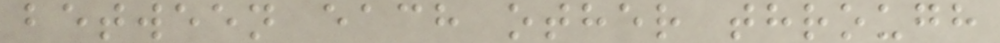between each other through
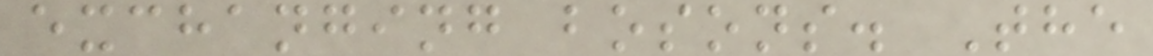exchanging bosons. The
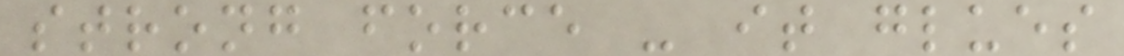strong force - it glues
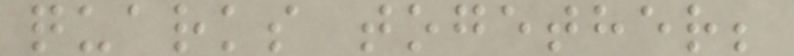quarks together;
